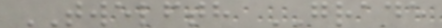TWELFTH GRADE
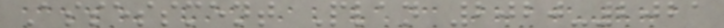Assessment Plan 2020-2021
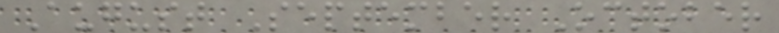August September October
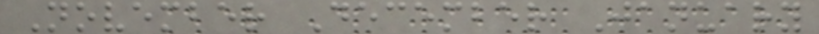November December January
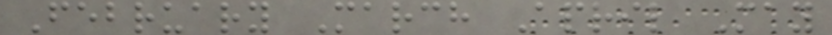February March April May
